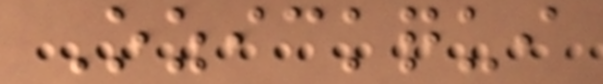Ozickqui
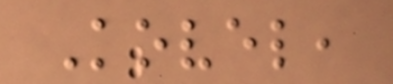Kovel,
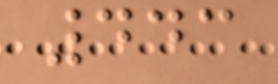443
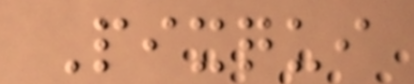Pixqui
